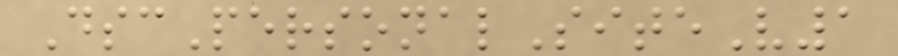DscPersonalSiteV1
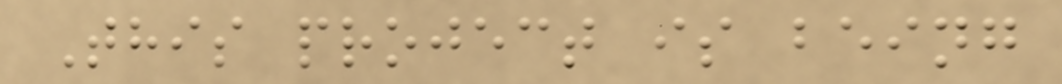This project is being
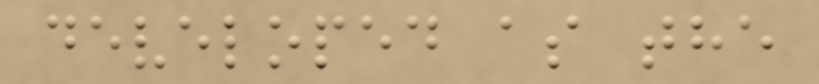developed as the
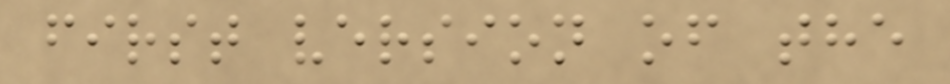first version of the
